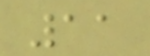11
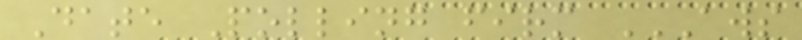Date Polling firm AWS
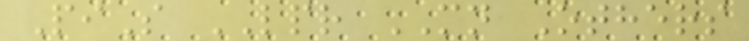PiS LPR MN Others
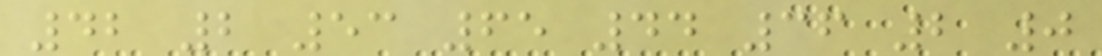42 2 53 65 44 36 2 0
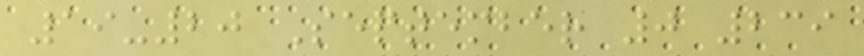19-20 September 0 239
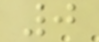0
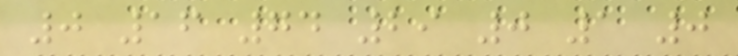0 16 74 29 0 1 0
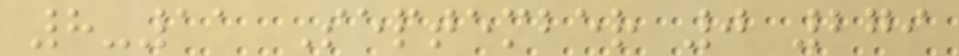8-11 September 0 279
